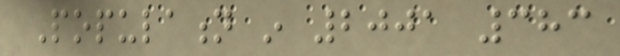Population in 2001 383
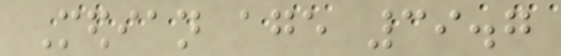Median age 39.7
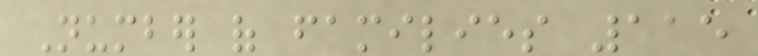Number of families 115
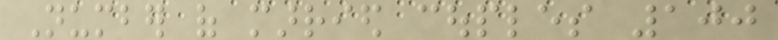Number of married couples 100
